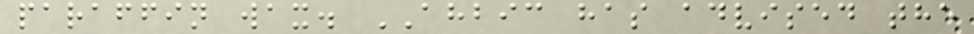paraffin wax. AHBIC has advised the
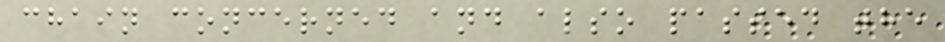chain concerned and also passed the
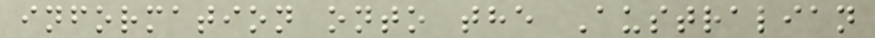information onto the Australian
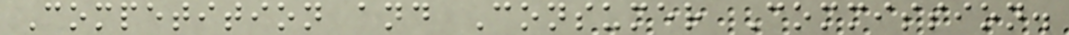Competition and Consumer Commission.
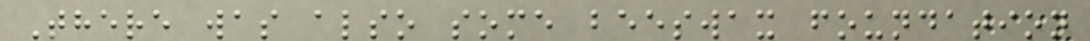There was also some beeswax foundation
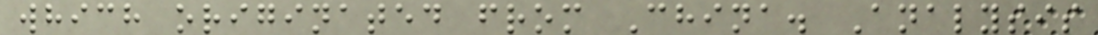which originated from China. Analysis
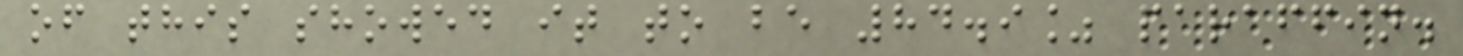of this showed it to be 84.9% paraffin.
